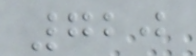720
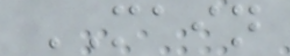MAIN
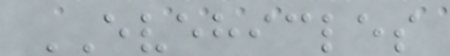EVEHICLES
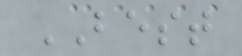BEST
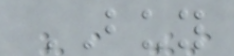BUY
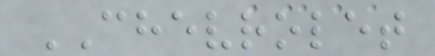CHEVROLET
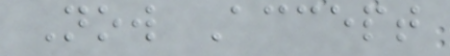Now Accept
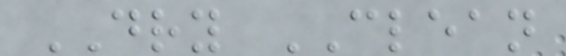DRY CLEAN
